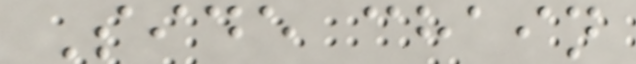Side chain
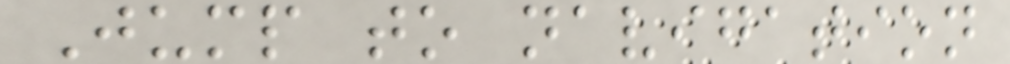Jump to navigation
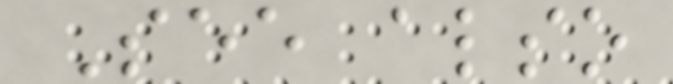See also
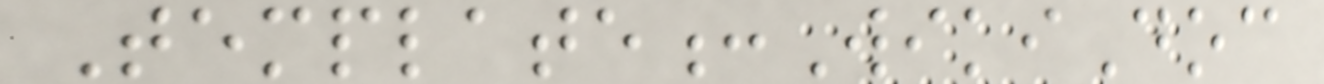Template:WikiDoc
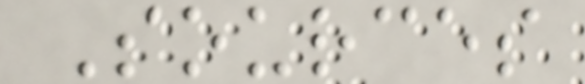Sources
